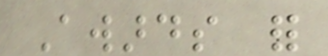Awards for
